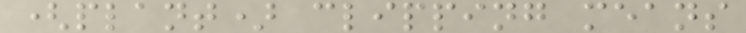(plant) clipping means
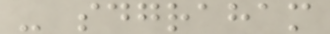- sdgraham
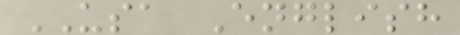USA English
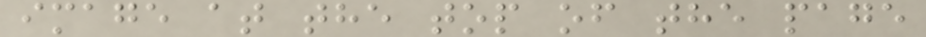image at the top of the page
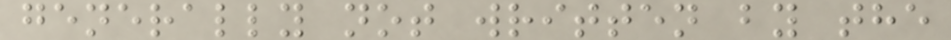generally not written by the
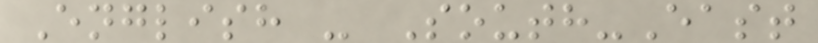English - South-East
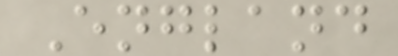England
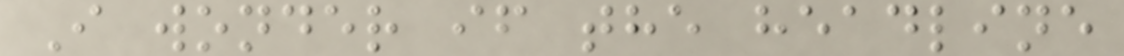I wonder if the headline
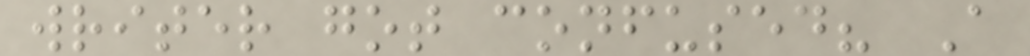writer got confused? A
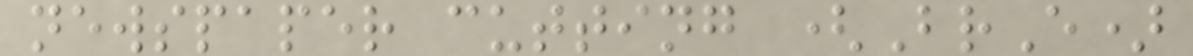newspaper cutting (BrE)
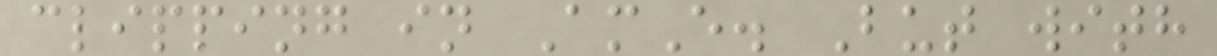clipping in AmE. But with
